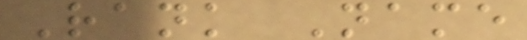Rank Name
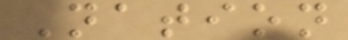Nation
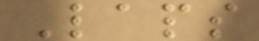Laps
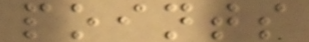points
